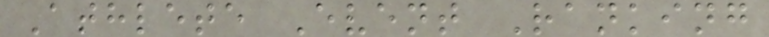Athlete Event Ranking
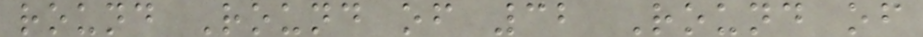round Round of 32 Round of
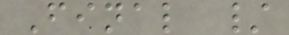Final /
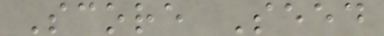Score Seed
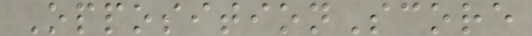OppositionScore
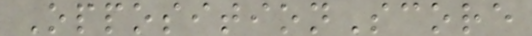OppositionScore
